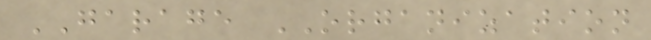GARAGE ORGANIZATION
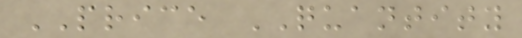PRICE QUANTITY
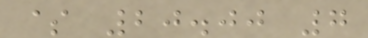$ 20.00 7
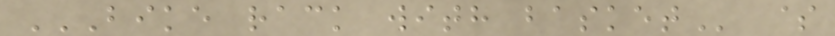BIKE RACK WITH BASKET $
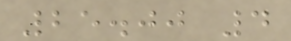25.00 4
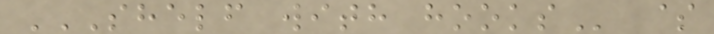SHELF WITH HOOKS $
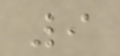9
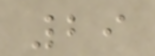29
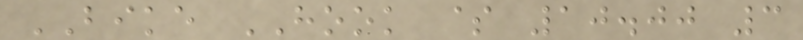BIKE HOOK $ 10.00 3
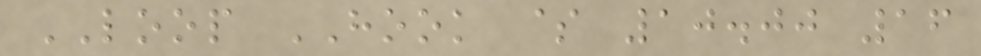LOOP HOOK $ 10.00 16
